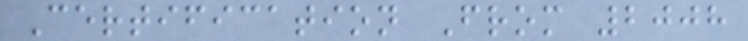Certification From 2008
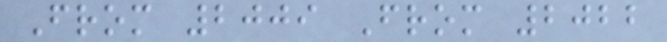From 2009 From 2022
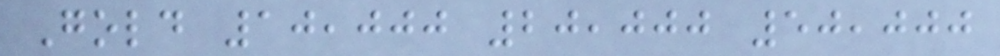Gold 10,000 20,000 50,000
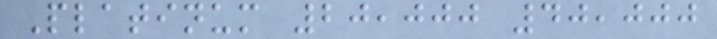Platinum 20,000 40,000
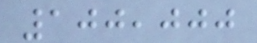100,000
